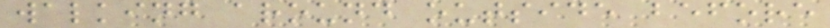walking around outside before
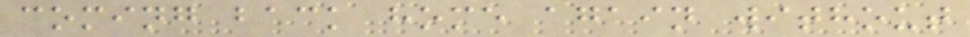coming back home again without
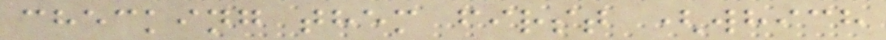checking them first (which
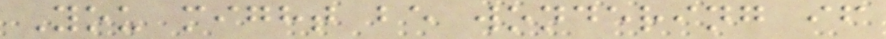You might be wondering if
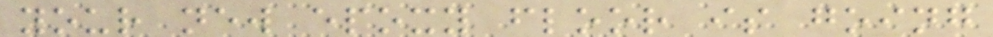your new epoxy floor is going
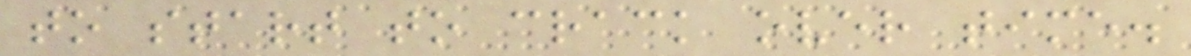to start to crack over time.
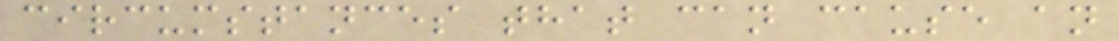circumstances that can cause an
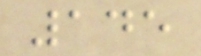145
